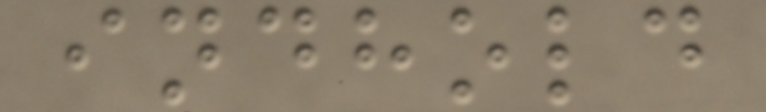indhold
